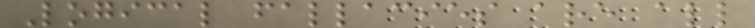Logical fallacies are all
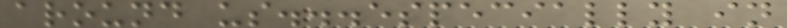around us...especially in
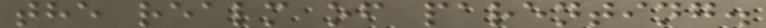the realm of parenting.
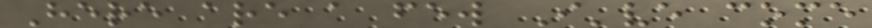Here are a few I've come
